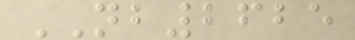NB2625
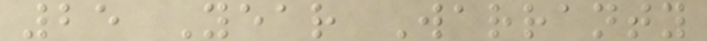25 Year Warranty
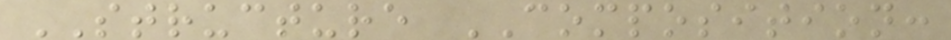STRUCTURE COMPOSITION:
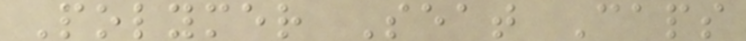Polymer Seat Caps
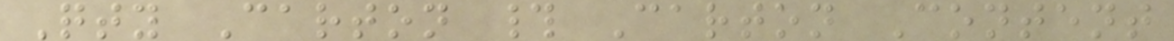Qty Carton # Carton Content
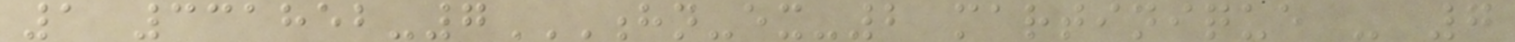1 331852-7HN-EX-2 MARTINIQUE - 7
